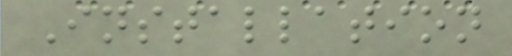Installation
